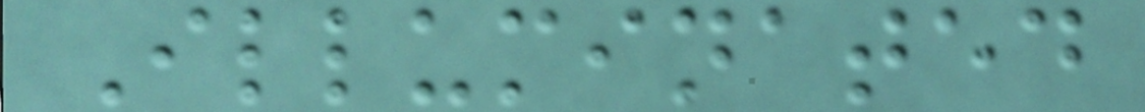Illuminated
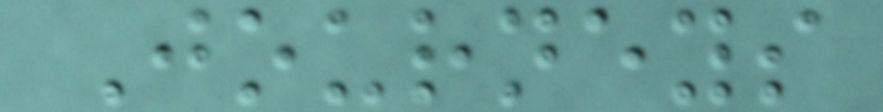Journeys
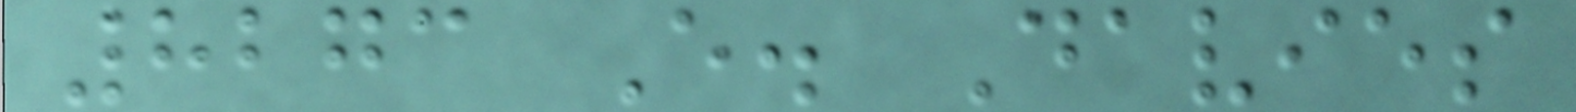8273 E. Davies
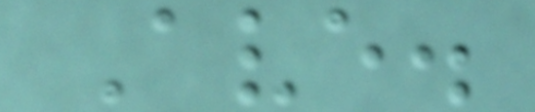Ave.
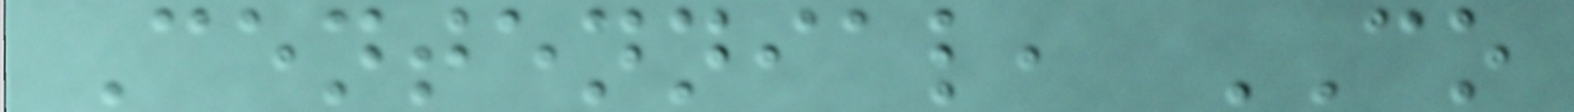Centennial, CO
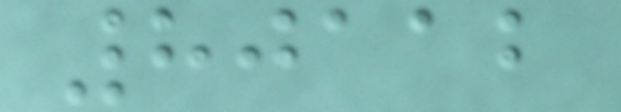80112
